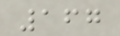167
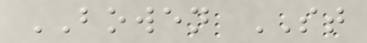BOWEN ST
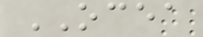OCEA
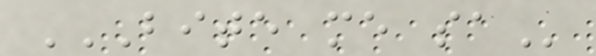BITE ME SA
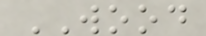WOOD
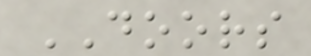DOORS
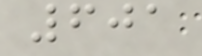601
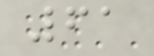61
